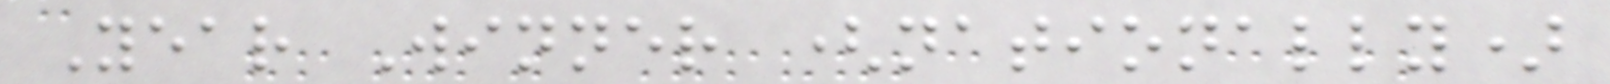Year Winner (nationally)
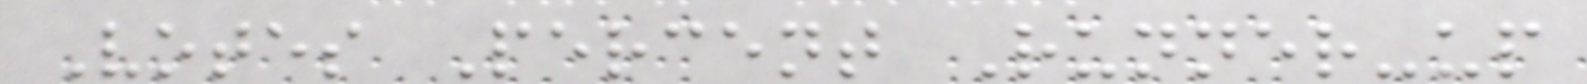Votes Percent Runner-up
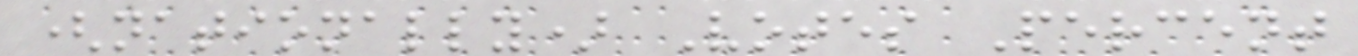(nationally) Votes Percent
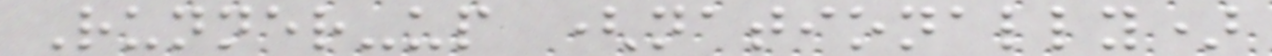Runner-up (nationally)
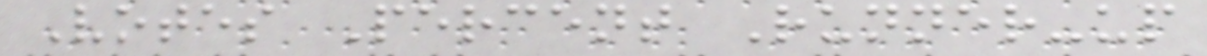Votes Percent Runner-up
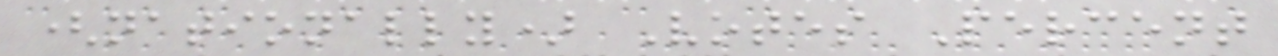(nationally) Votes Percent
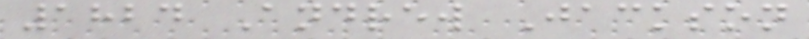1824 Andrew Jackson
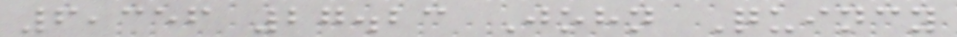6,356 27.23 John Quincy
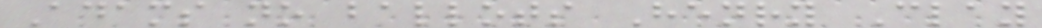Adams no ballots Henry Clay
